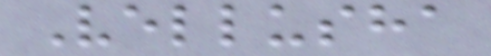Vellusha
